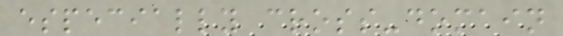especially cross-domain
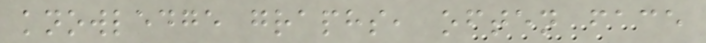knowledge graphs, often face
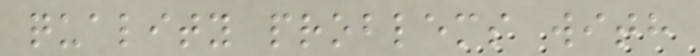quality problems with
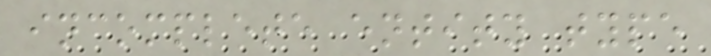incomplete entity type
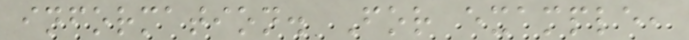information. For example,
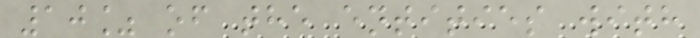10% of the entities with
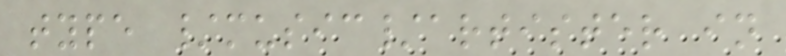type /music/artister in
